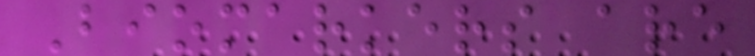Biomarkers are
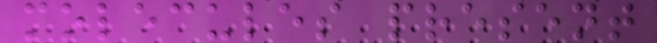molecules present
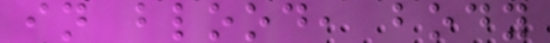in blood, body
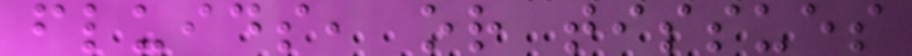fluids, or tissues
